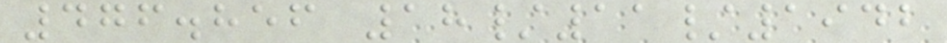476.856 18/11/1942
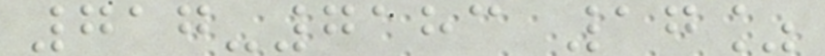717-7183 17%
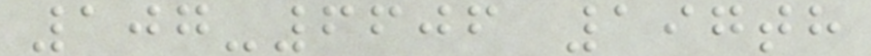107-6606 197th
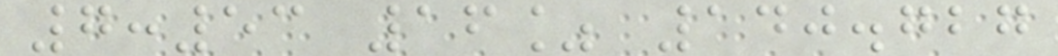7:53 16% 140.727
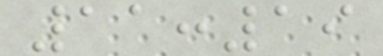11:19
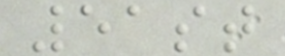51st
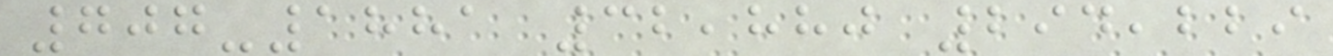707-1881 32,880 294,229
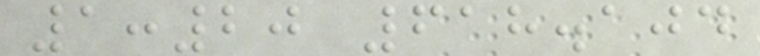1:20 618.104
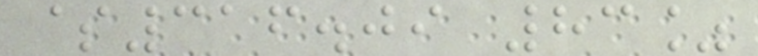$316.09 83%
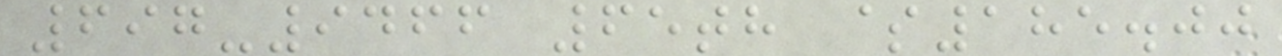697-9466 65th $185.00
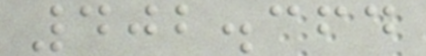402.364
